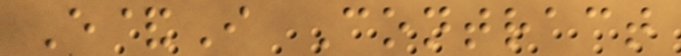E&I Contract
